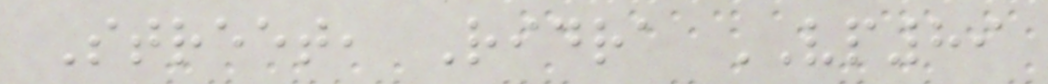Street, Ridra VP89
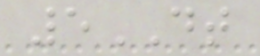5DT
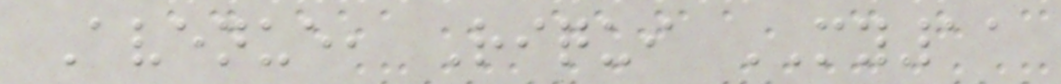Avenue, Riqui MY11
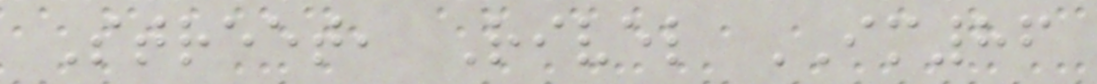Street, Rivel IM86
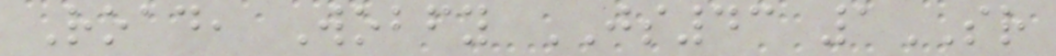Road, Wobfy JS43 1SR
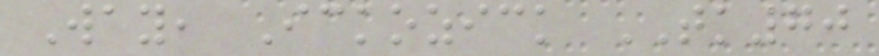Way, Ickozick TK70
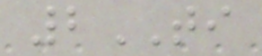2TI
